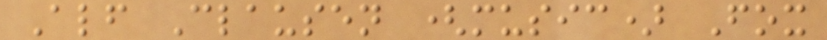Alf Clausen (music) Fox
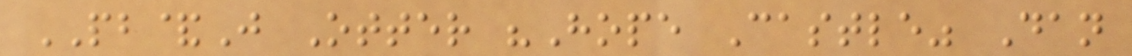PB&J Otter "Hope Castle" Dan
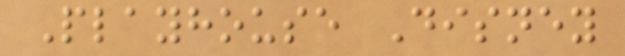Playhouse Disney
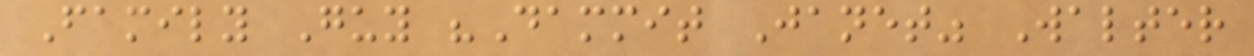Family Guy "Dammit Janet" Walter
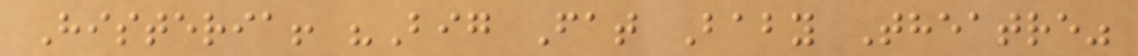Histeria! "Big Fat Baby Theatre"
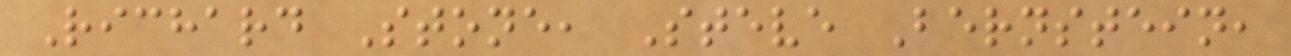Richard Stone, Steve Bernstein,
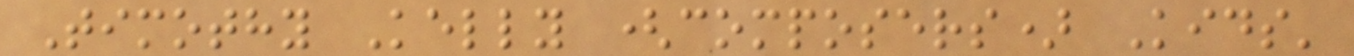Timothy Kelly (composers) Kids'
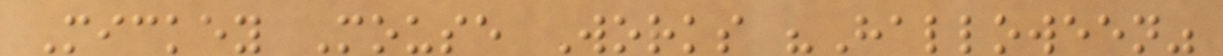Mickey Mouse Works "Halloween"
